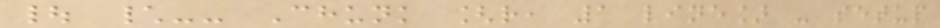| \-- Chunk [r, 1 line] - setup
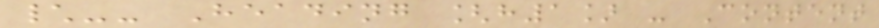\-- Heading [h1] - Content
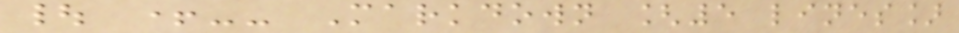| +-- Markdown [5 lines]
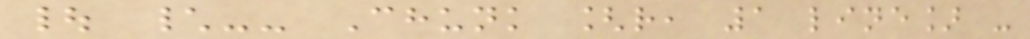| \-- Chunk [r, 1 line] -
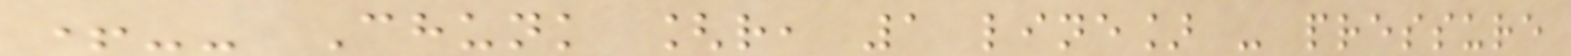+-- Chunk [r, 1 line] - pressure
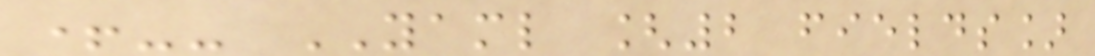+-- YAML [2 fields]
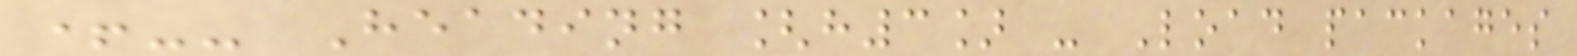+-- Heading [h3] - Load packages
